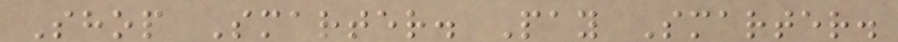Shop Smarter. Pay Smarter.
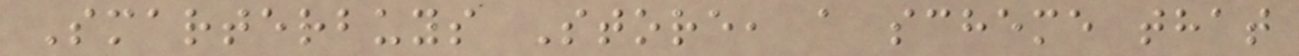Smarterbuys Store, a scheme that
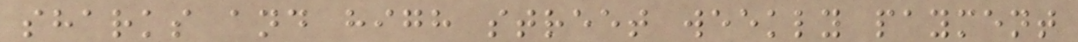sharks and high street weekly payment
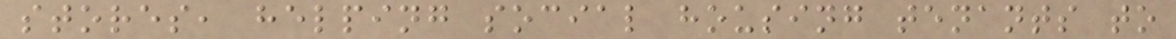stores, helping social housing tenants to
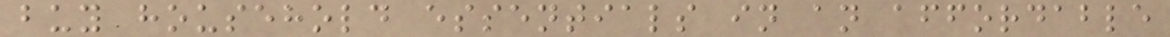buy household essentials in an affordable
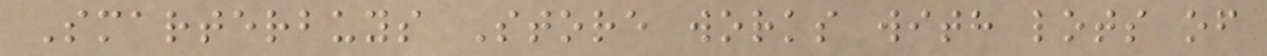Smarterbuys Store works with lots of
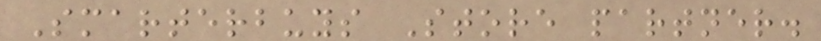Smarterbuys Store partner.
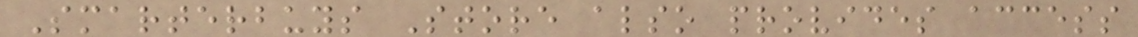Smarterbuys Store also provides access
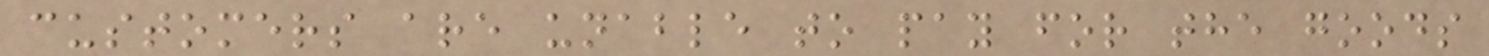customers are unable to pay for the goods
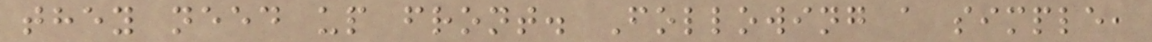they need up front. Following a simple,
